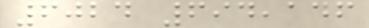6024 694,146
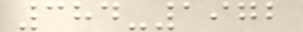384-1972
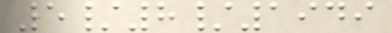5/8/1949
